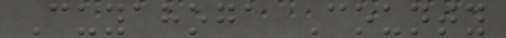Cuyahoga County
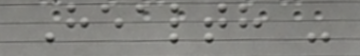Health -
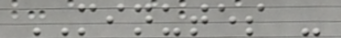MINUTES -
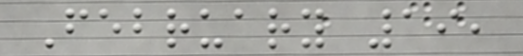February 19,
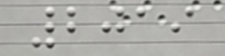2019
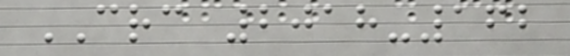CRC 2018-162
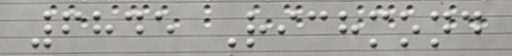6845 Richmond
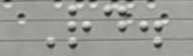Rd.
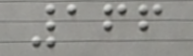166
